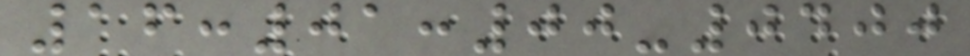16:01:00-0400
